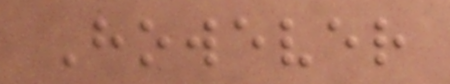However
